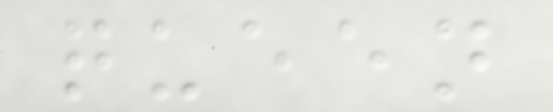queen
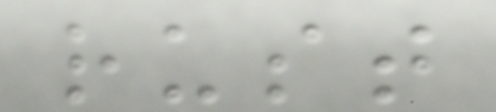rust
